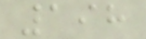198
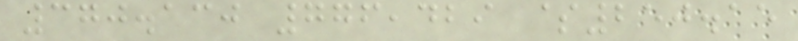370.130 776,429 $250.15
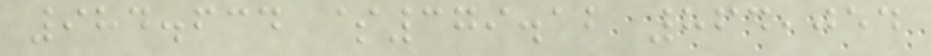984.634 $379.12 864,054
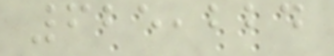625,224
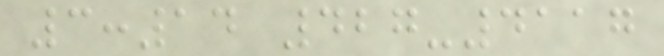3:14 427-4117
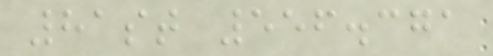81st 556.371
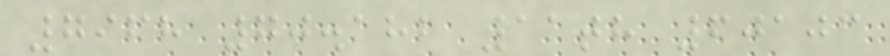7968 70.182 11th 60103
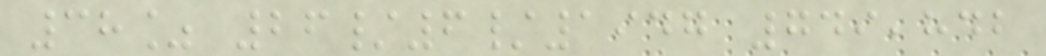38% 26/6/1947 749,842
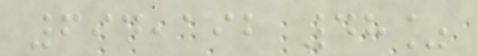694,192 48%
